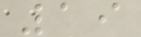19
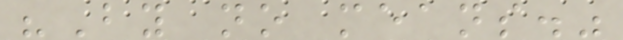"By no means."
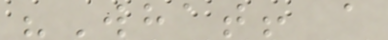"What! a
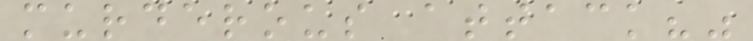murderous attack?"
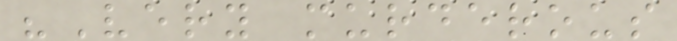"Very murderous
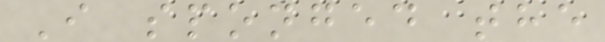I sponged the
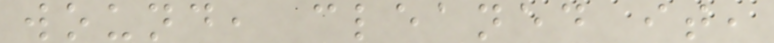wound, cleaned it,
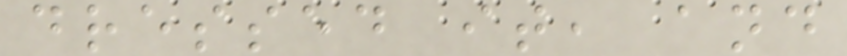dressed it, and
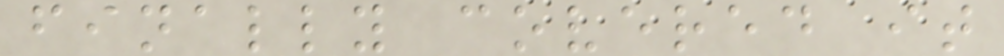finally covered it
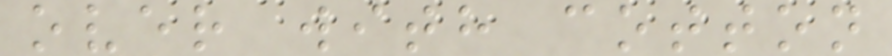over with cotton
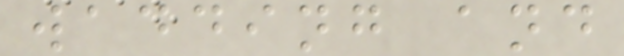wadding and
